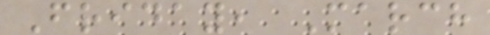Friday, March
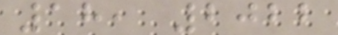18, 2022
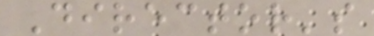Director's
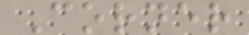Corner
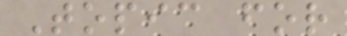Topic for
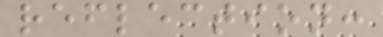reflection:
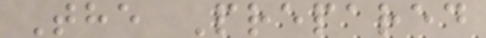The Prepared
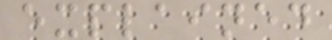explained
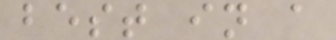best in a
